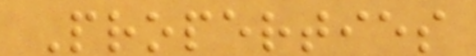Properties
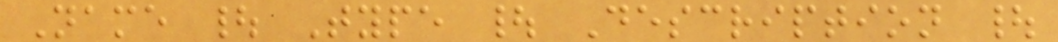Name | Type | Description |
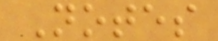Notes
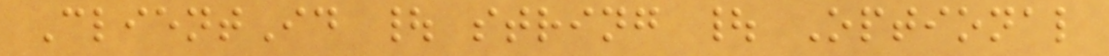ClientId | string | Optional
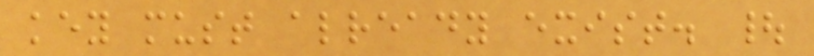key must already exist. |
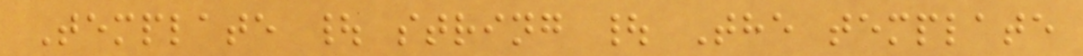Template | string | The template
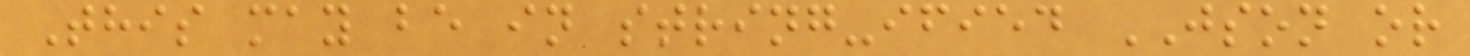This may be in string-ified JSON or
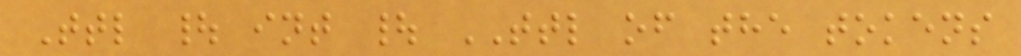Ttl | int | TTL of the tokens
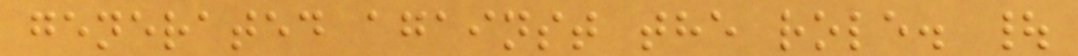generated against the role. |
